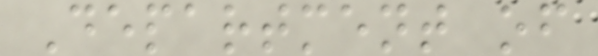Department of
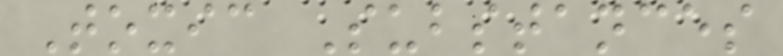Toxic Substances
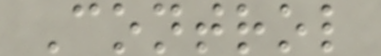Control
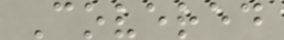Covered
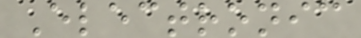Electronic
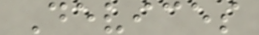Devices
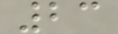23
